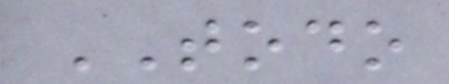TODO
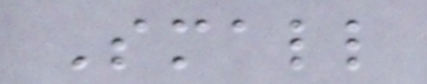Small
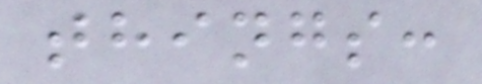things:
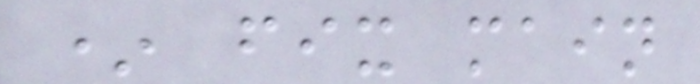* fix main
